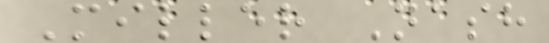Miller Nash
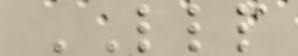LLP
